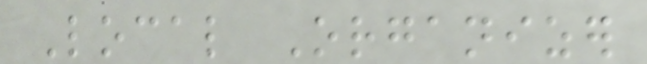Local Organizer
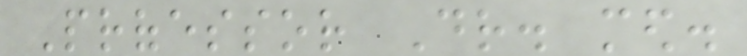Professor Dr. med.
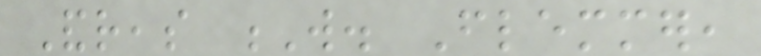Andreas W. Flemmer,
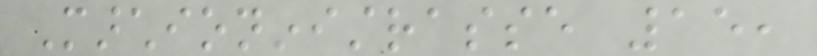Marchioninistrasse 15,
